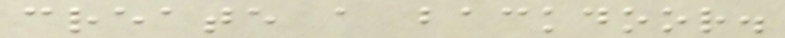create a backdoor.
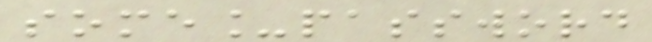some_password
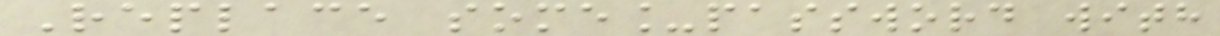Replace some_password with
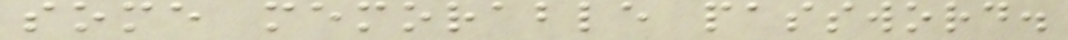some memorable password.
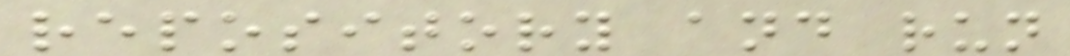repository and run
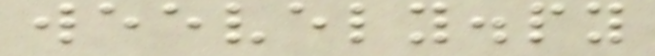weevely.py
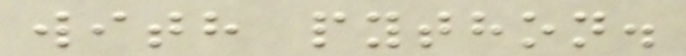with python.
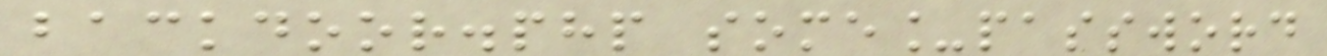backdoor.php some_password
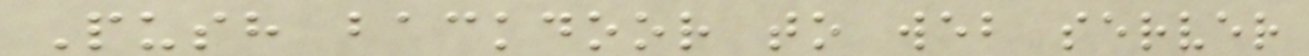Push backdoor to web server
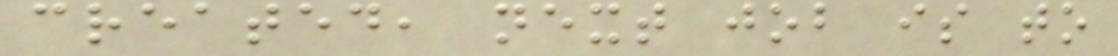created, next job is to
